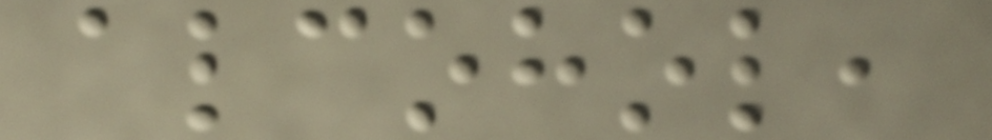alcohol,
